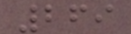269
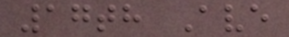17th Ave
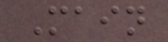Main
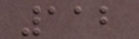112
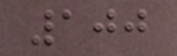100
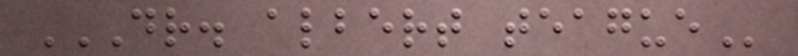DR. ALBERT TEAGUE
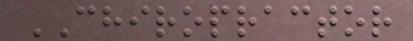CHIROPRACTOR
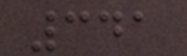341
